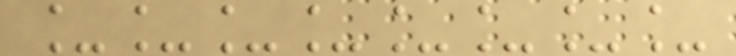________
